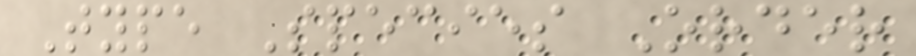Type Species Order
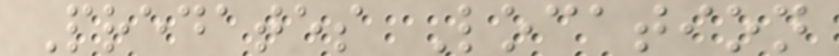Predates Location
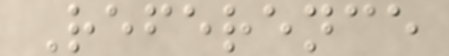Reference
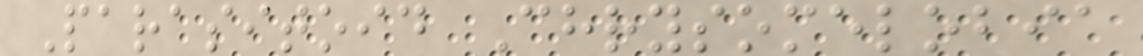Parasitoid Chrysomelobia
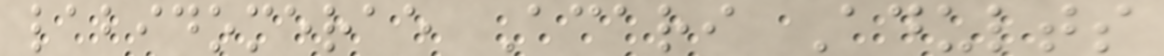labidomerae Acari Adults
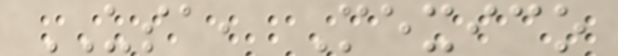USA, Mexico
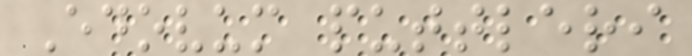Edovum puttleri
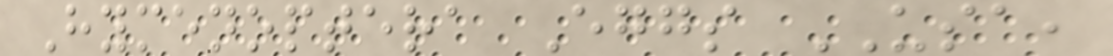Hymenoptera Eggs USA,
